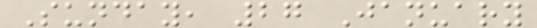Sunday, 27 January
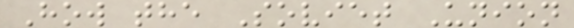How the Soviet Union
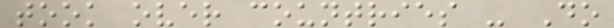took over countries - Do
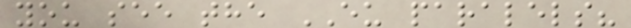you see the EU paralels?
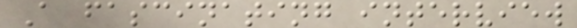A fascinating interview
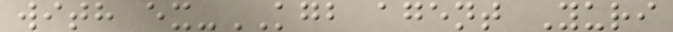with ex-KGB agent Yuri
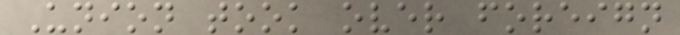Union took over foreign
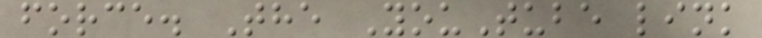force. The YouTube link
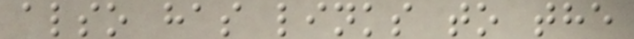also has links to the
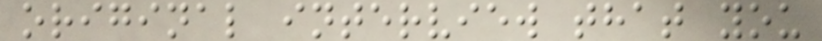original interview that you
